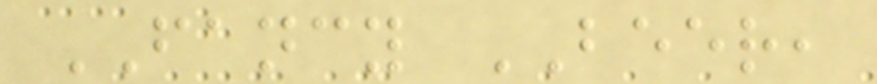FANCY BEER,
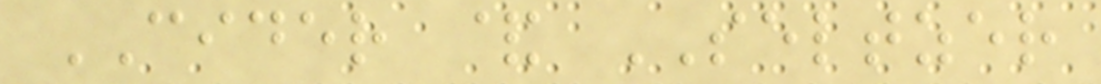CIDER & SELTZER
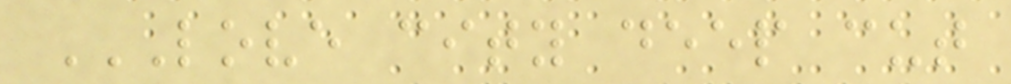LOVE CITY DEEP CUT
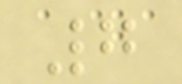7
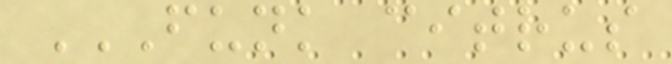FUNK CITRUS
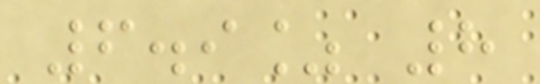6.9% 8
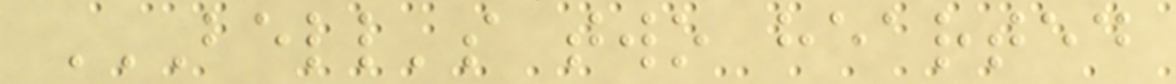BELL'S TWO HEARTED
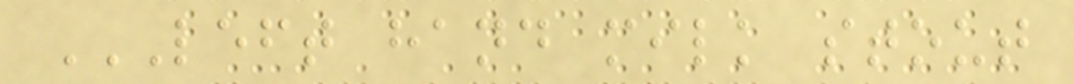LEFT HAND MILK STOUT
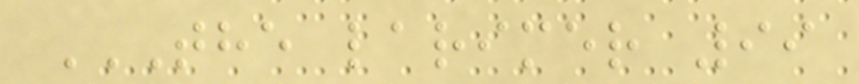THE LARIMER 99
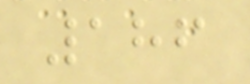186
